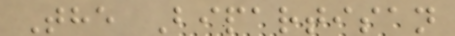The Bipartisan
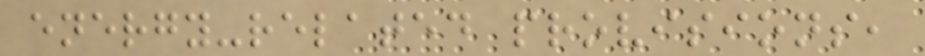energy-related provisions,
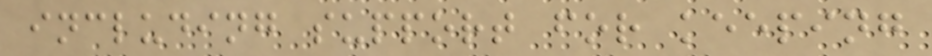including support for keeping
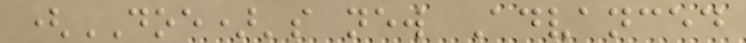(DOE)'s new Advanced
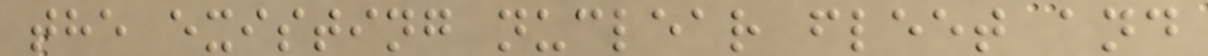the existing nuclear fleet and
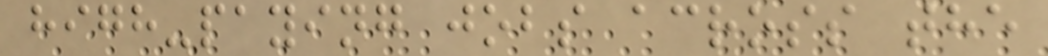high-paying jobs across the
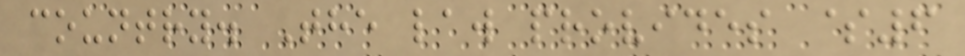country. The law provides $6
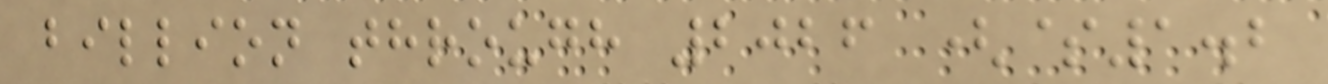billion through 2026 ($1.2
